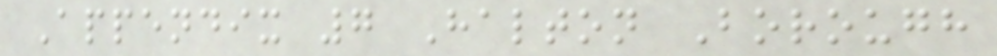Appendix 7 Halton Borough
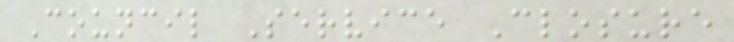Council Service Closure
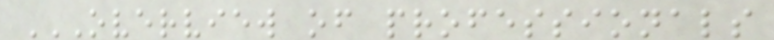OVERVIEW OF PROFESSIONALS
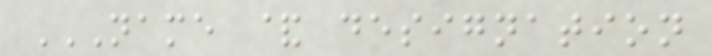NAME & DESIGNATION
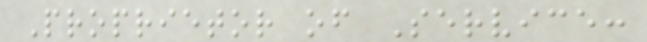Proprietor of Service:
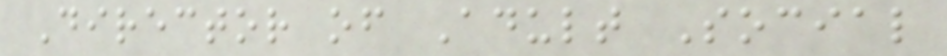Director of Adult Social
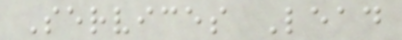Services Lead
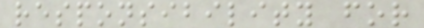responsibility for
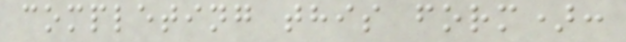completing this form):
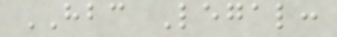HBC Legal:
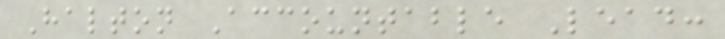Halton Accountable Lead:
